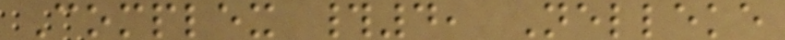Complex #4, Nelleke
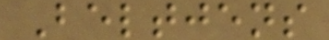Beltjens
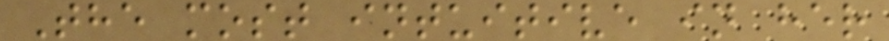The most intuitive in her
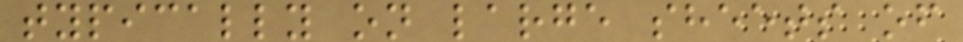typically on large sheets of
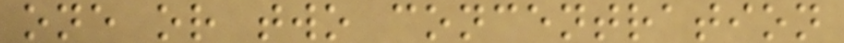one or two concentration
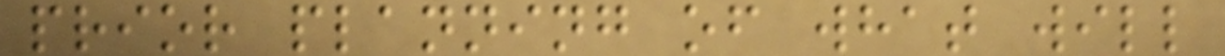prior planning of what will
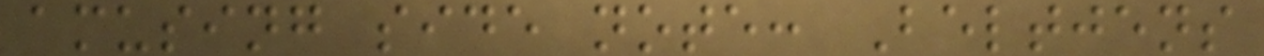amusing side note: Beltjens
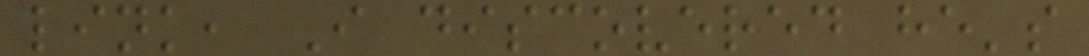link, I discovered he's
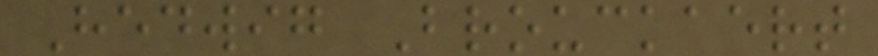Hedwig Brouckaert
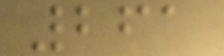261
